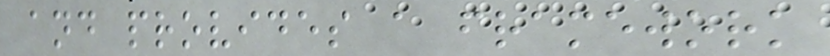and provides a framework
